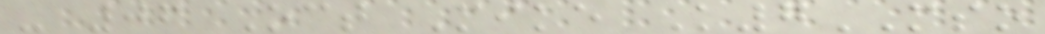- 06 Oct Mike K7MSO
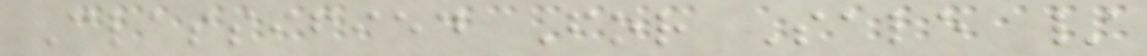Classified For Sale /
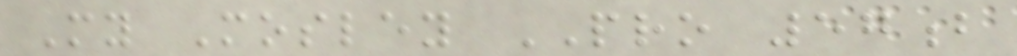My Mosley PRO 57b
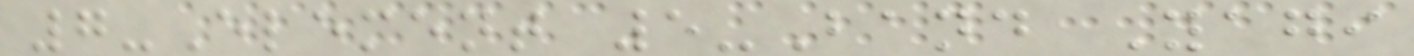7-Element 5-Band Yagi
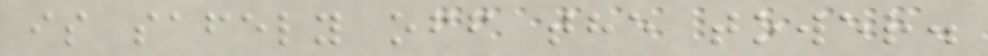is safely off the tower.
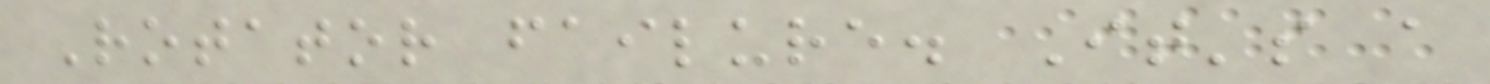Rotator failure. It's a
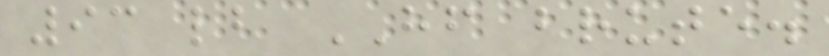93 lb HF brute.
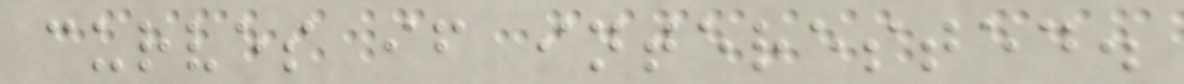curves if interested.
